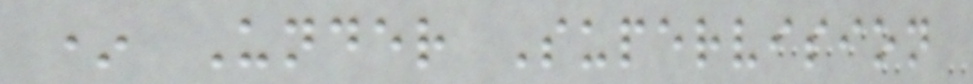* Under Supervision
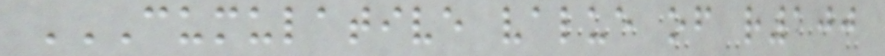CUMULATIVE VALUE OF R100
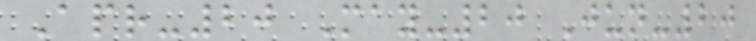Apr-20 May-20 Jun-20
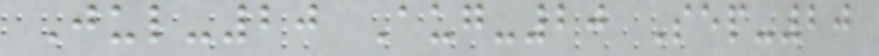Jul-20 Aug-20 Sep-20
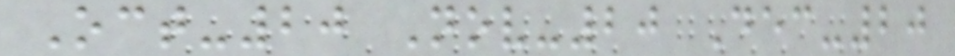Oct-20 Nov-20 Dec-20
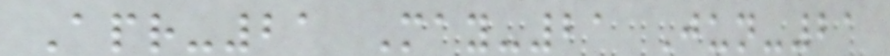Apr-21 May-21 Jun-21
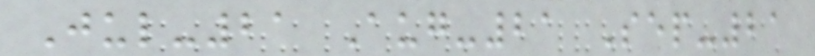Jul-21 Aug-21 Sep-21
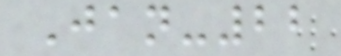Jan-22
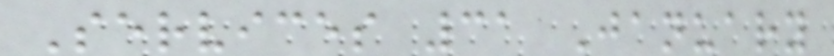Services 31 January
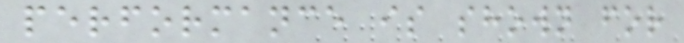performance is shown for
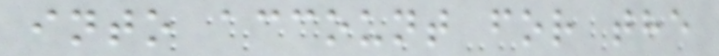into account for the
